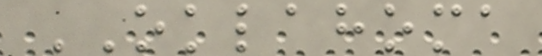OKLAHOMA
